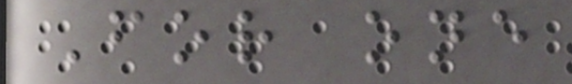For one
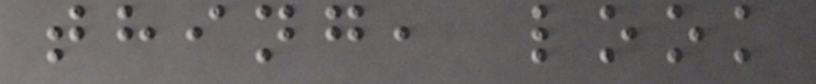thing, look
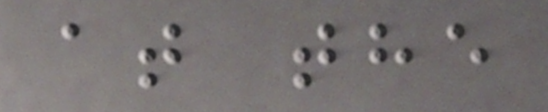at the
